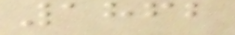1862
